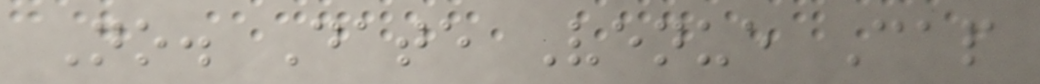No. Date Venue Cap
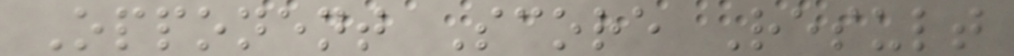Opponent Score Result
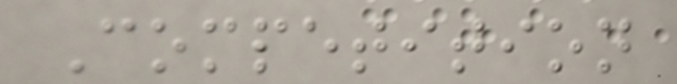Competition
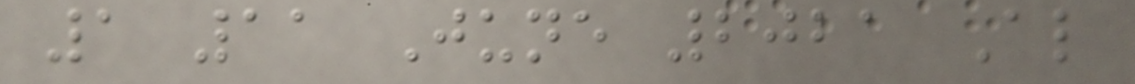1 11 June 2021 Al
